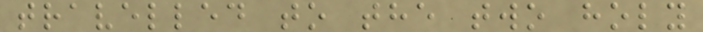travelled to the two holy
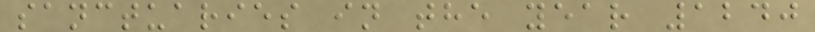sanctuaries in the year 1240
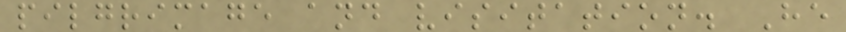pilgrimage and visitation. He
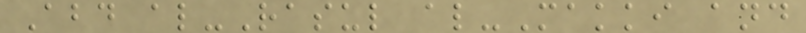Abd al-Rasul al-Makki and
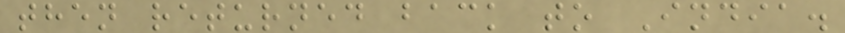then returned back to India.
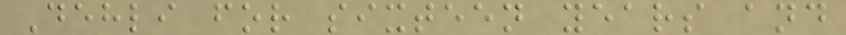Dehli for sixteen years and
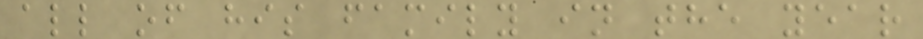all of his family in the year
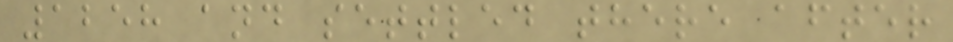1258 and settled there after
